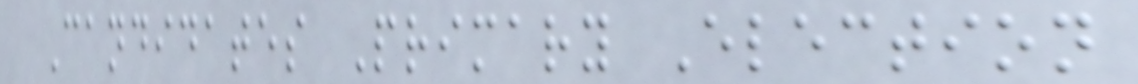Candidates Primary Election
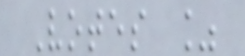Votes %
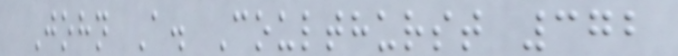John A. Coulthurst 372
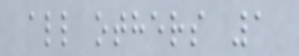all others 1
